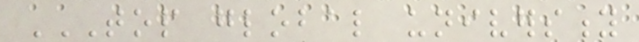TOP GLOBAL UNIVERSITY
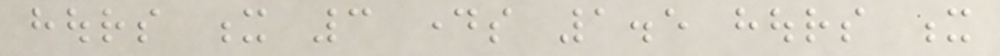hours x 3 days 1.5 hours x
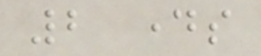2 days
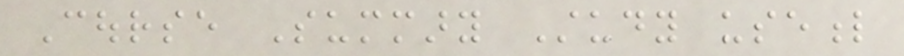Course Summary Study useful
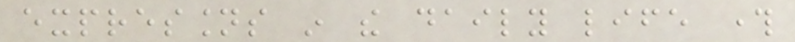expressions in the daily life through
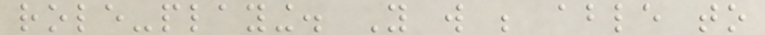role-playing. You will be able to
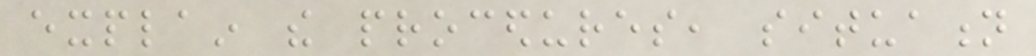explain the procedures, situation
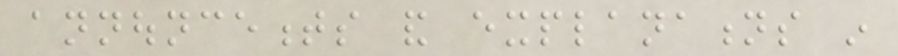announcements and explanations in
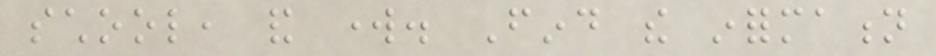school, and work. Find the information
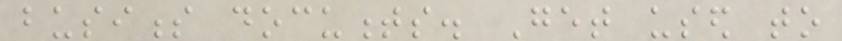business documents. Get used to
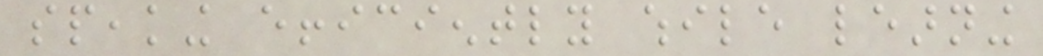speaking efficiently while learning
